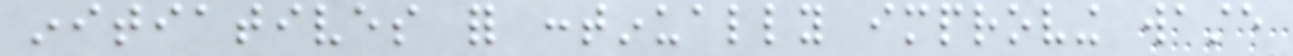initiatives for continually improving waste
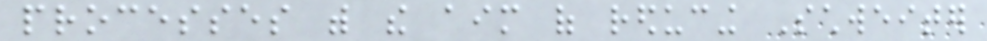processes with the aim of reducing Schweiter
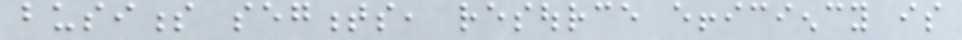business segments, resource efficiency is
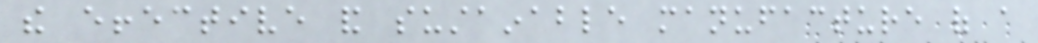the effective and sustainable manufacture of a
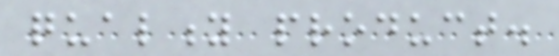quality product.
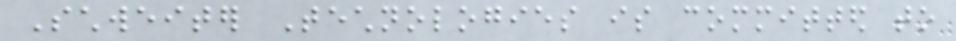Schweiter Technologies is committed to
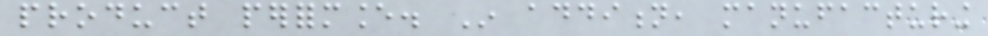product performance. In addition, manufacturing
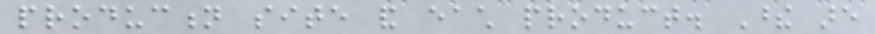production site and each product. These are
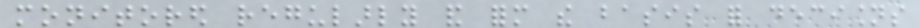monitored regularly and form the basis for decisions
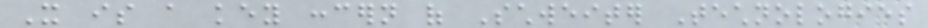It is a key concern of Schweiter Technologies
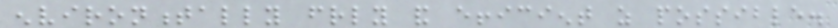environmentally friendly and efficient as possible.
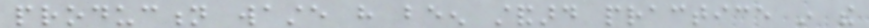production waste have been standard practice in the
